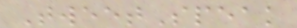TweetSpeak
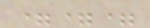===
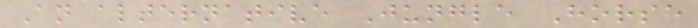An alternative Jungle Horse
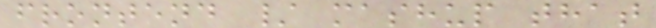frontend / mashup that
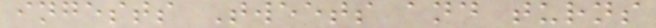ingests Tweets and turns
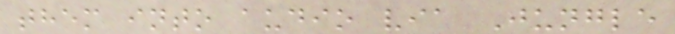them into audio via Jungle
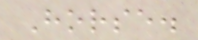Horse.
